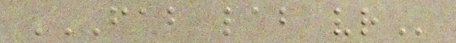FAB LAB VR
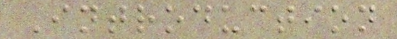Introduction
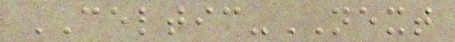CELTIC-NEXT
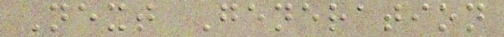Next Generation
